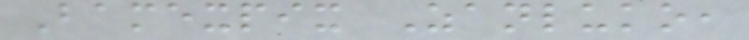Bamexpix Zanluko,
